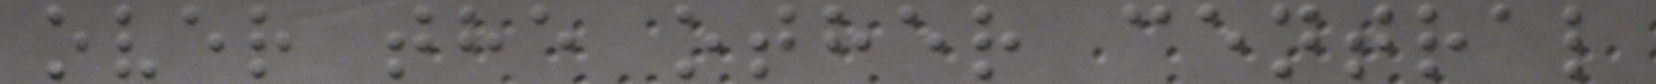over the other central
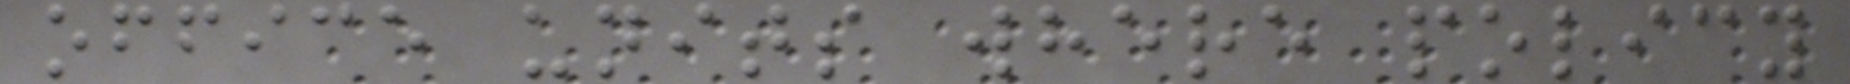office units where policy
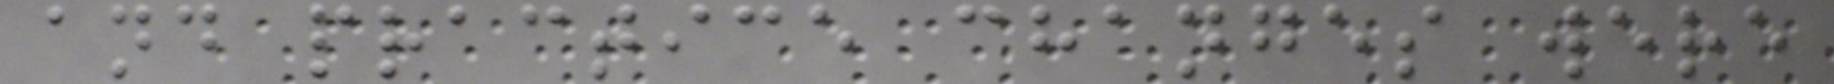and practice changes were
